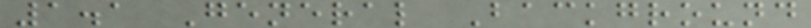1.1 General Background
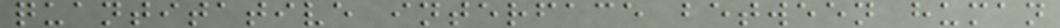quantitative interface between human
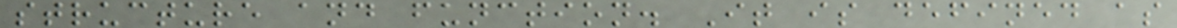structure and function. It is defined as
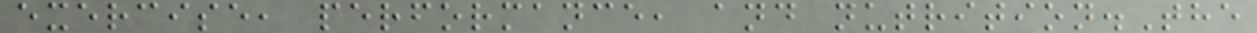exercise, performance, and nutrition.The
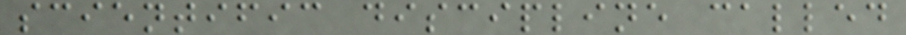scientific discipline called
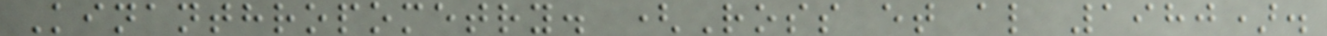Kinanthropometry. (Ross et al 1980).
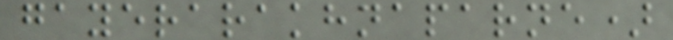gayerarakhnaparne)
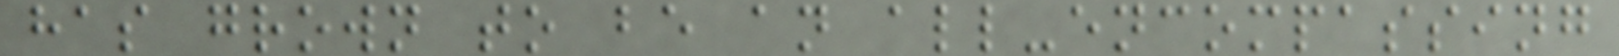has grown to be an all-encompassing
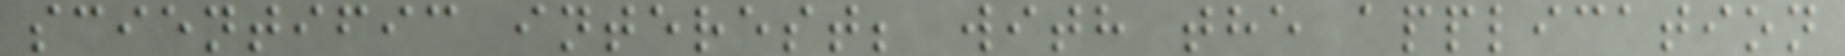scientific interest; with the application
